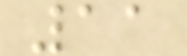11
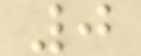0
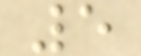5
